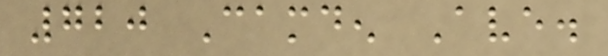720 Camden Ave.
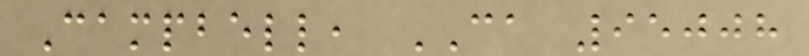Campbell, CA 95008
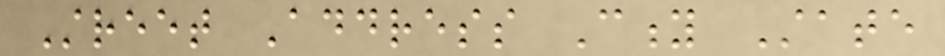Street Address City State
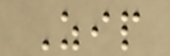Zip
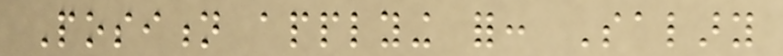Position applying for: Salary
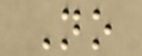No
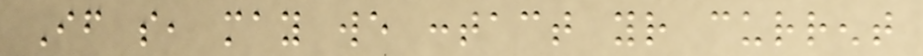If so, may we contact your current
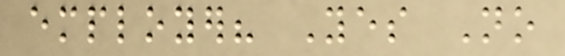employer? Yes No
